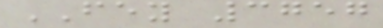FEY 3757
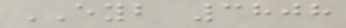EYB 3808
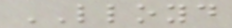LLOYD
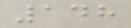148
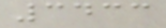3433
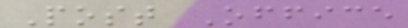Post Office
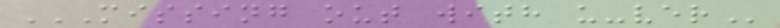MISSING OUT WITH U-VER
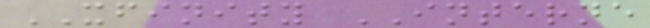XFINITY INTERNE
